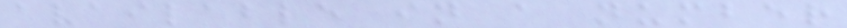available in a number
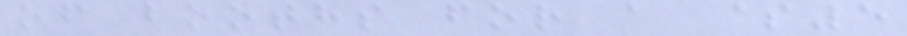of booths for a $5
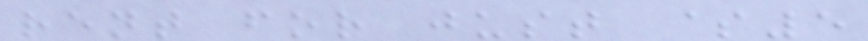rent for just $5
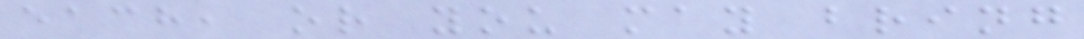each, or you may bring
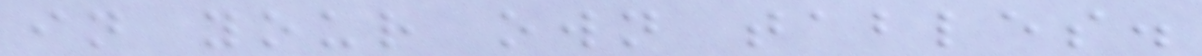in your own tables.
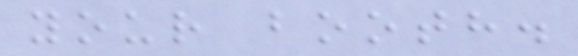your booth.
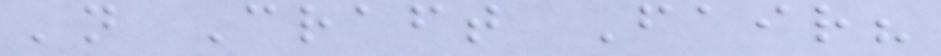'n Craft Fair?
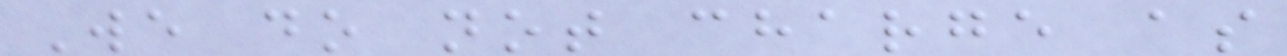We do not charge as
